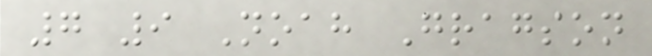7 9 Noah Gragson
